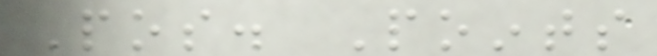Pos. Points
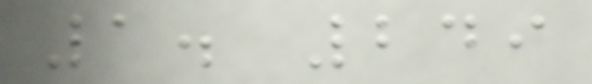1. 249
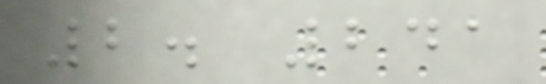2. 241
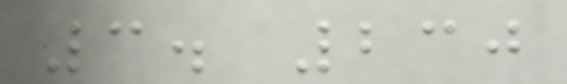3. 230
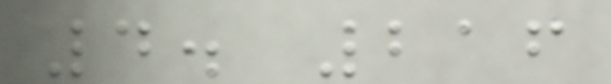4. 216
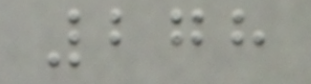278
